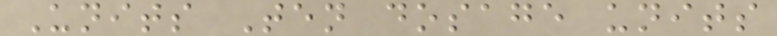Units Ten dosage units
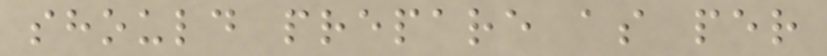should prepare as per
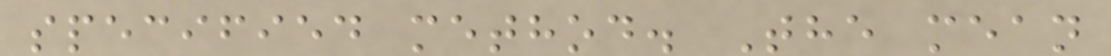specified method. The mean
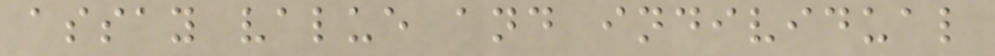assay value and individual
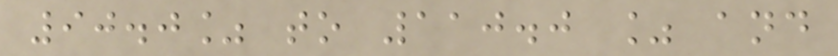90.0% to 110.0 % and
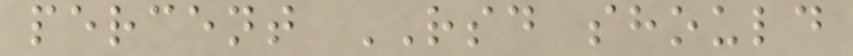percent RSD should
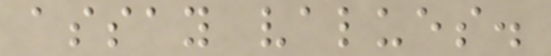assay values.
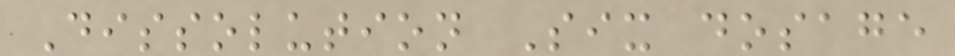Dissolution Six dosage
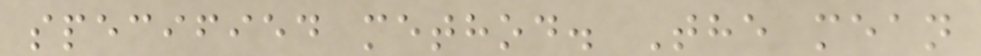specified method. The mean
